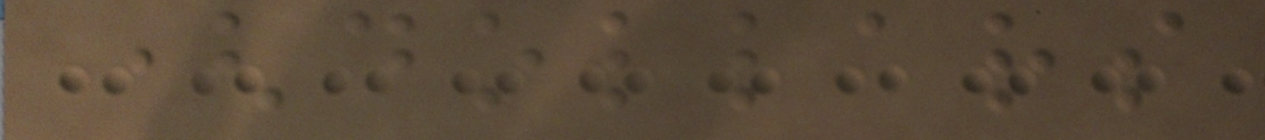(dollars
